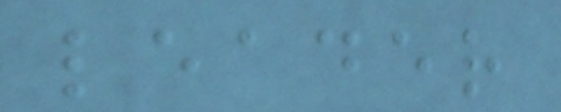leader
